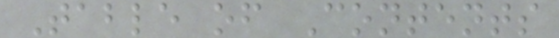Table of Contents
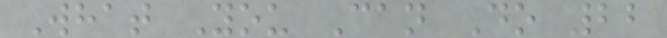What You Can Do 22
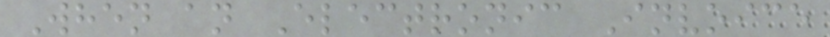When an Electronic Invoice
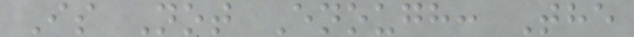Is Not Enough: The
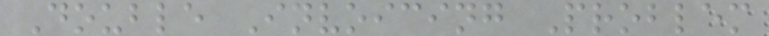Double Invoicing Problem
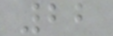22
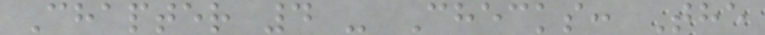Chapter 4 - Checks: The
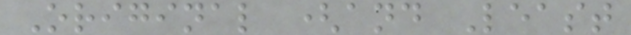Original (and Least
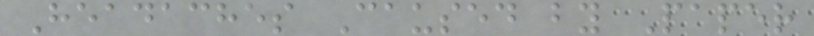Headaches Caused by Paper
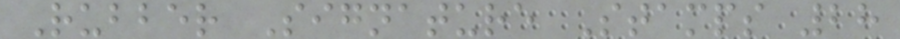Rubber Signature Stamps 28
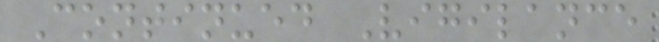Continued Vigilance
